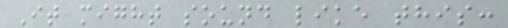It might sound like this:
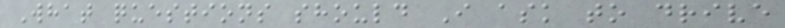What questions should I ask to drive
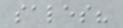sales?
